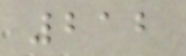212
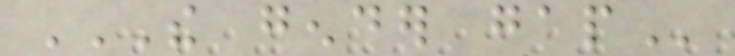THE GENDER GAP
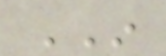IN
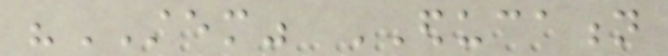"STEM" EDUCATION
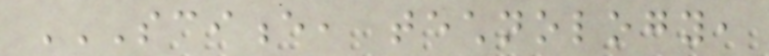SCIENCE, TECHNOLOGY,
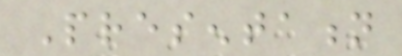Presentation
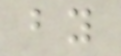by
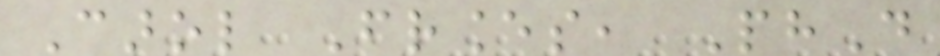Carol Frances, PhD
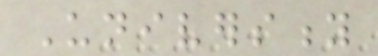University
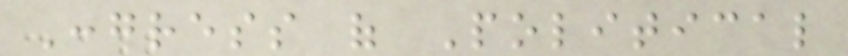Congress of Political
